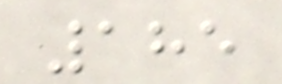185
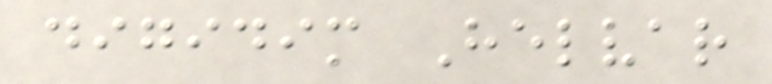digidim Helvar
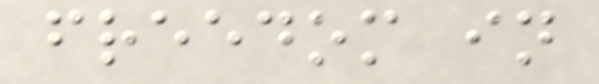freedom in
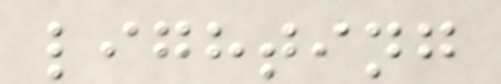lighting
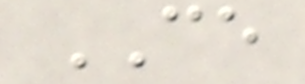CE
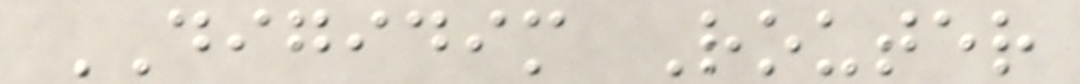DIGIDIM Router
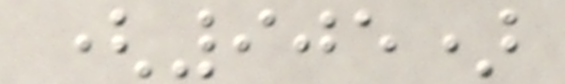(905)
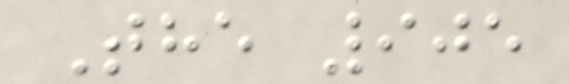The 905
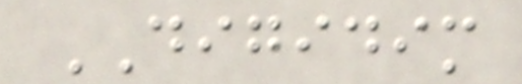DIGIDIM
